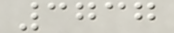3737
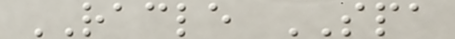RACLE SPA
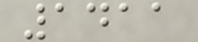1411
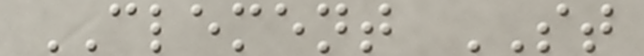CLEMENT ST
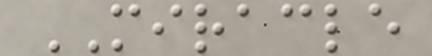MIRACLE
